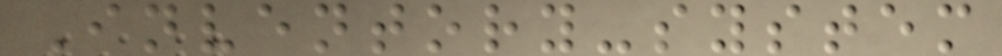Inventory-system
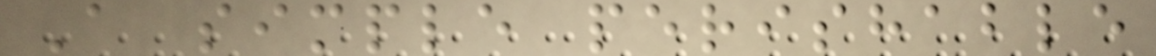A simple perishable
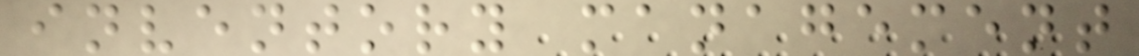inventory management
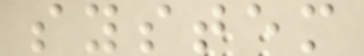system
